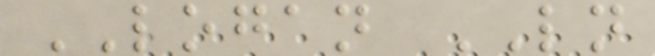LOGAN LN
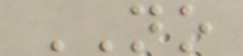NO
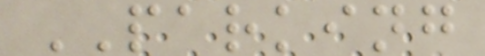PARKING
